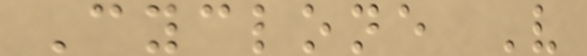Cyclone V
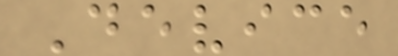Device
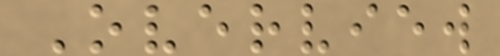Overview
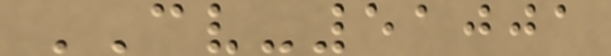CV-51001
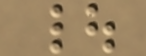|
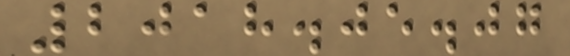2018.05.07
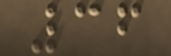36
